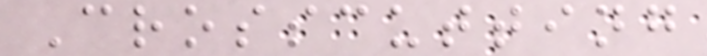Crosscutting
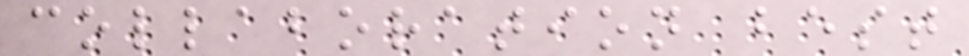collaboration best
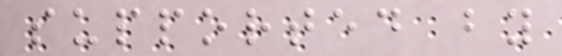supported by
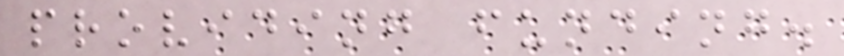providing funding.
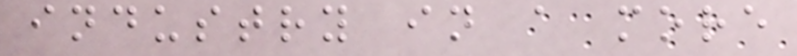industry in a more
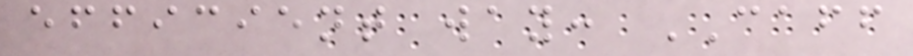efficient way: CAFF
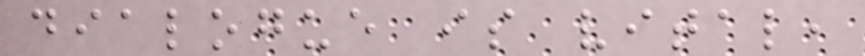dialogue is vital,
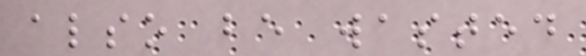also be wasted
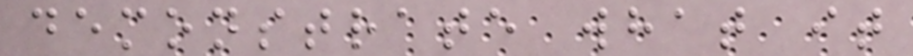demonstrate what it
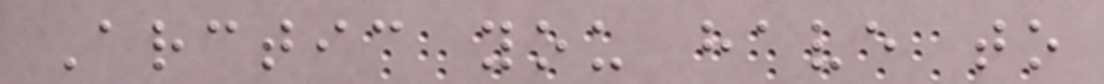Arctic you have to
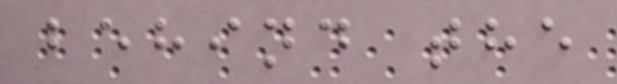behind the
